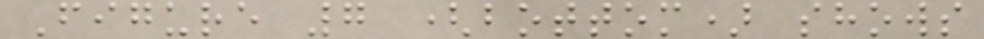Figure 7 (bottom) shows
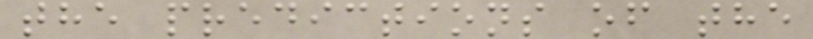the predictions of the
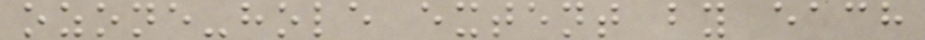ozone-hole extent by each
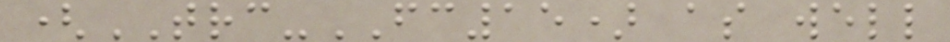(TRC-FC15) as well
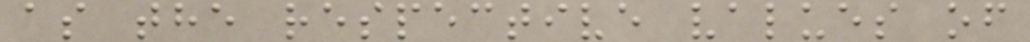as the respective values of
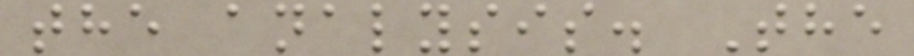the analysis. The
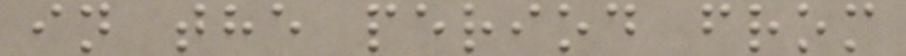in the period from
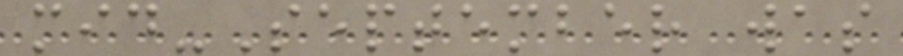mid-September was
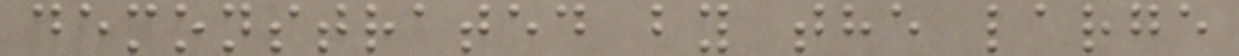demonstrated by the large
